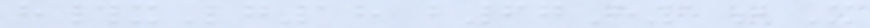h#xLg18 b67H1bX
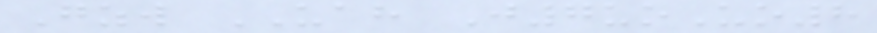Gzw UAH J7uoUo8
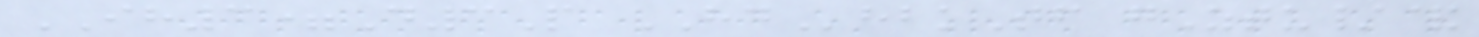IH3=D3P HDhbkTf gZtu/&
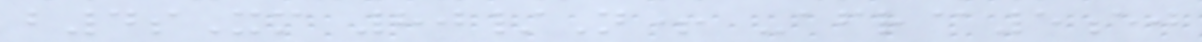b4sXm 80/N+ -afr@5ej
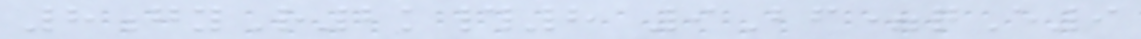8gyR2k#8 9Bf=qE9
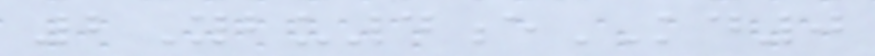2Ybu4eKD0
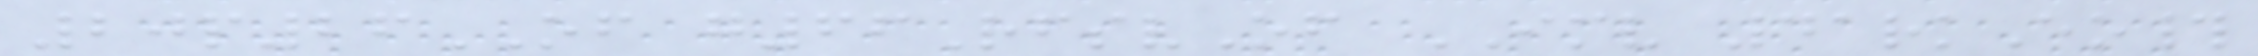20p26OF g66RfsvOf IMV 41rkEo#
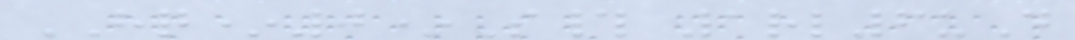HQ*0*S# 1rl6uD
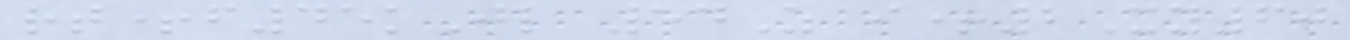rt+f45kJl 54Z i+2Xy60
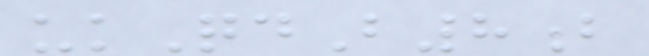ukQdB8b
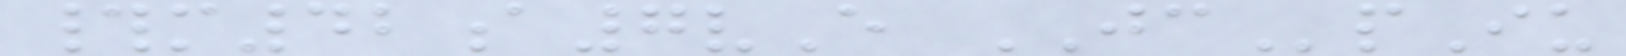#m42a7vE JCpIu
